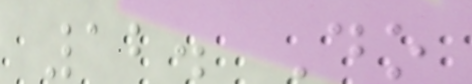12. Do
